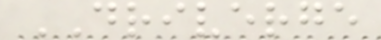DRIVERGE
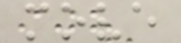move
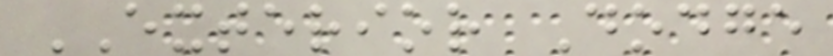EXTERIOR Dodge
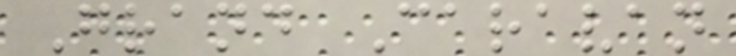Grand Caravan
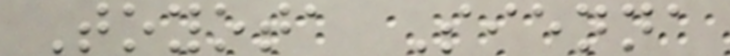Toyota Sienna
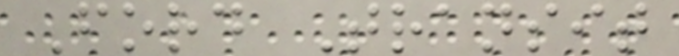Ford Transit
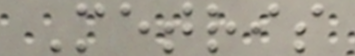Metris
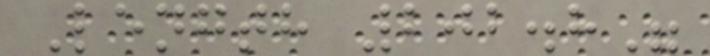Length 202.8"
